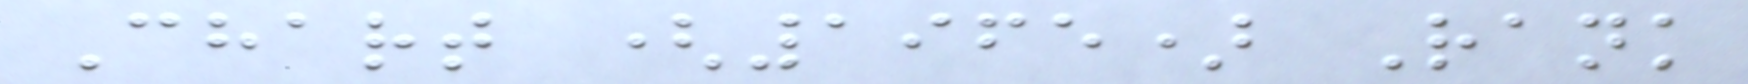Chart (1965) Rank
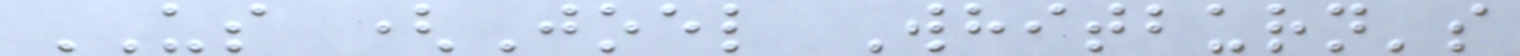US (Joel Whitburn's
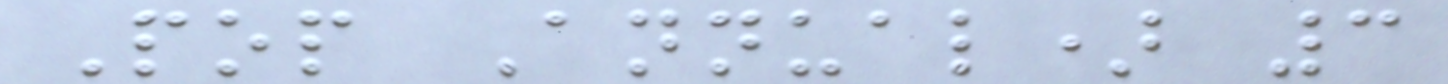Pop Annual) 3
